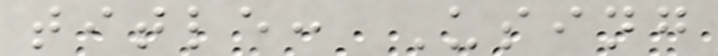title: Using
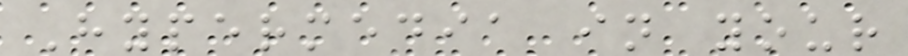Hypermedia in your
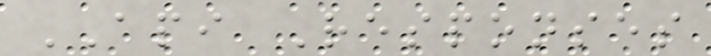API Responses
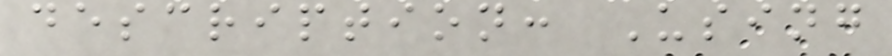description: Using
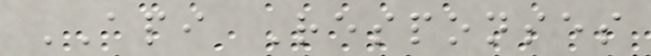API Responses
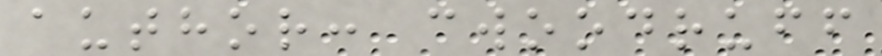author: cwoodruff
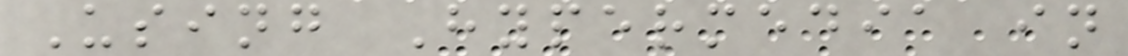Using Hypermedia in
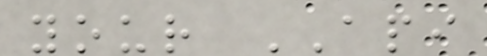your API
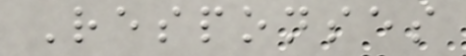Responses
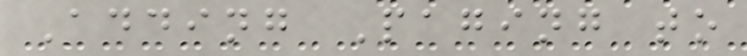Adding Paging to
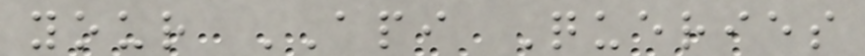your API Queries
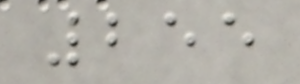255
